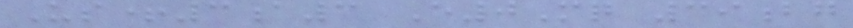Us+3a3 E0Mq 39bg
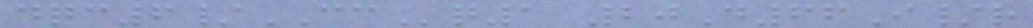dqc6/CCq1 20D66I/r
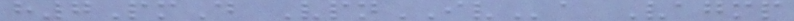h7PmD VpnIVa Vagmp
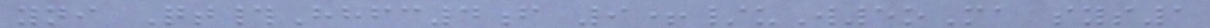yni Qt#Hhfc4f 9+/uW5oMa sys1
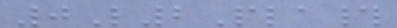0L2Pla#
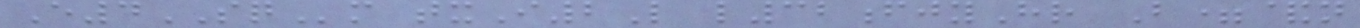E4SQm txI2L l32fjyHr B=&n
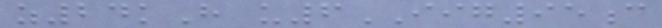z24kH u6IIG95c
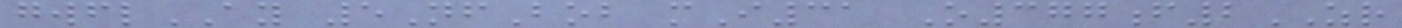gwflAY 5NfBob mI31 O377f2ZR
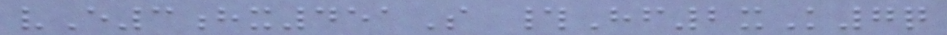vE3hx451S #Hf2xK7q
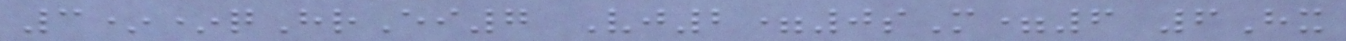3**qHrEi7 Vj2=0sM=6 6Hx
